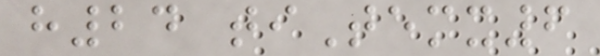h24 tiTemx6
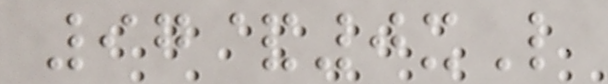97&0xL
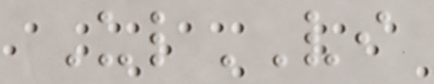UlVI
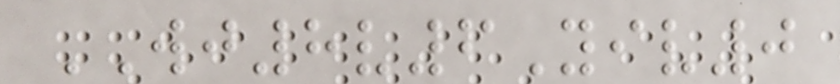WJ8v6Yiv0
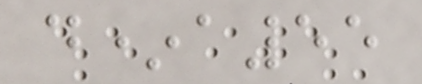d*a55
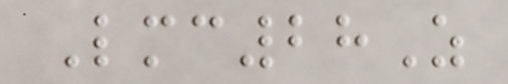Lmc28Z
